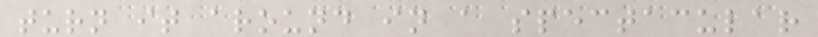turn it around in a spectacular
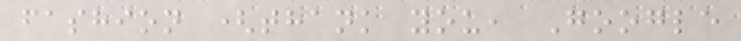fashion (thank you, Google
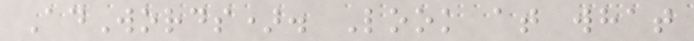AdWords). Look at what
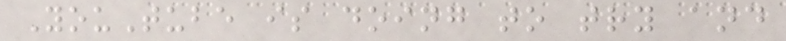YouTube is doing to try and
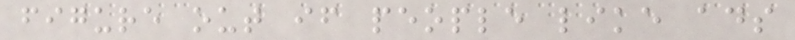figure out if people like ads
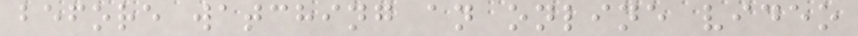before watching an online video
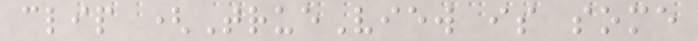clip (TrueView is some
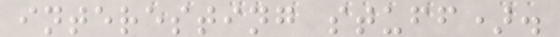interesting stuff).
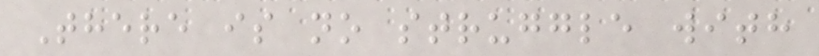There is no struggle with
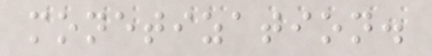monetization.
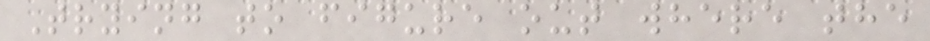Trying to figure out where the
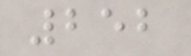252
